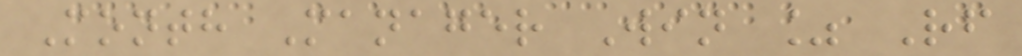Month Manager Win % Rf
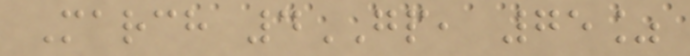March 4GP, 75%
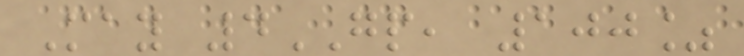May 4GP, 100%
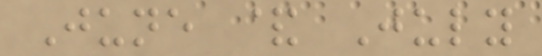June & July
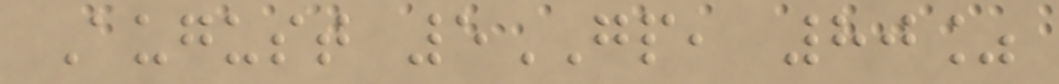August 5GP, 80%
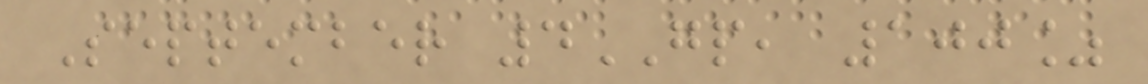September 4GP, 100%
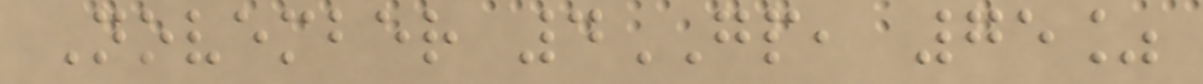November 4GP, 75%
